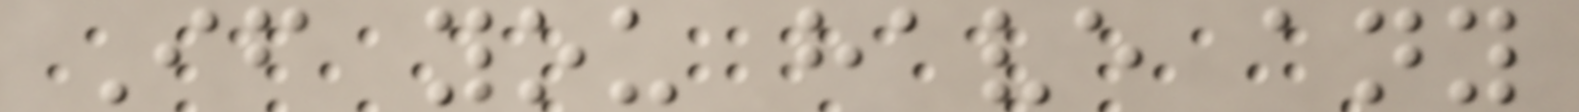If you have any
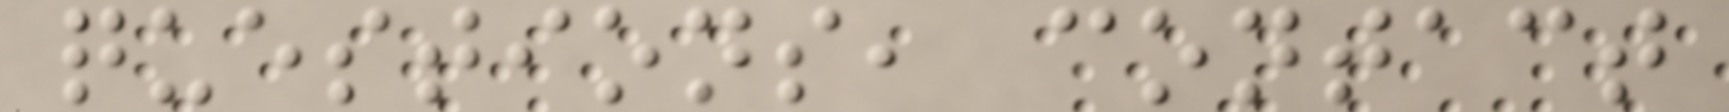questions, contact
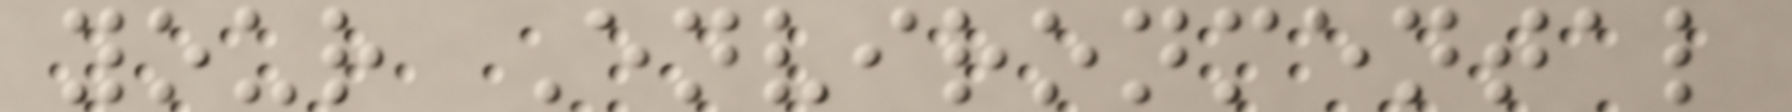your Environmental
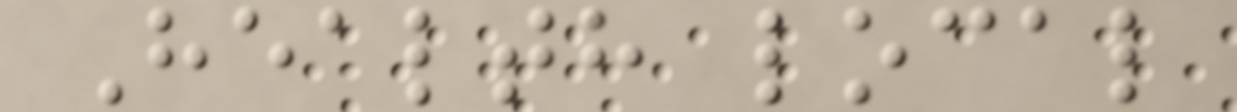Health local
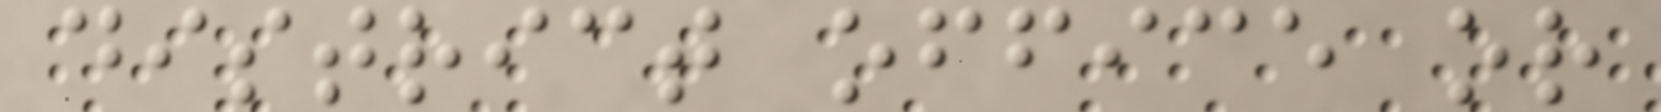district office or
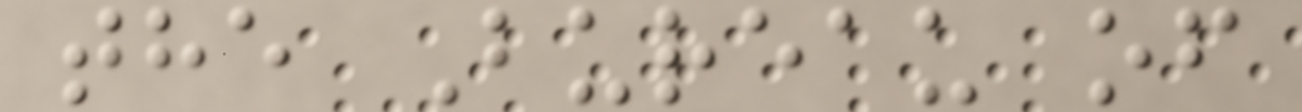the Bureau of
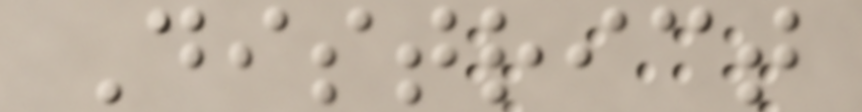District
